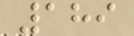189
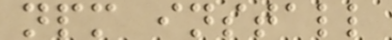npm install
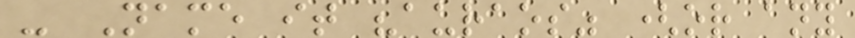- Name it "auraos" (or any
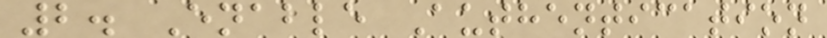2. Enable Authentication
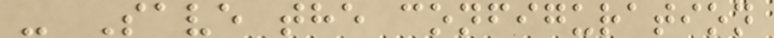- Save the configuration
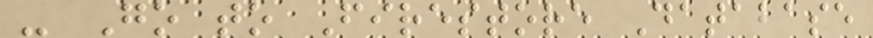- Go to Firestore Database
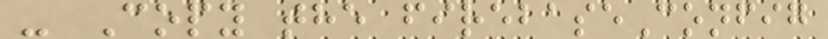- Copy the firebaseConfig
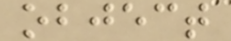object
